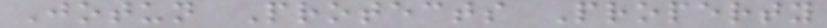Jotun Protects Property
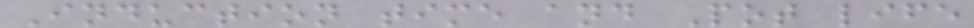Induction time and Pot life
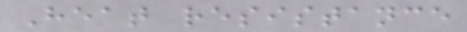Heat resistance
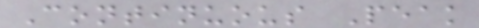Continuous Peak
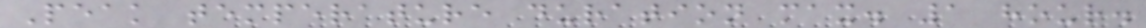Peak temperature duration max. 1 hour.
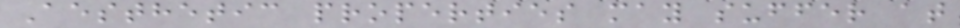Aesthetic properties may suffer at
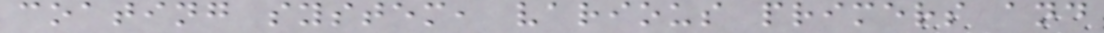coating system, various primers and
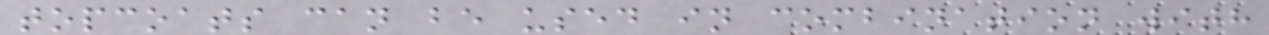topcoats can be used in combination with
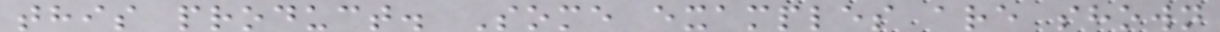this product. Some examples are shown
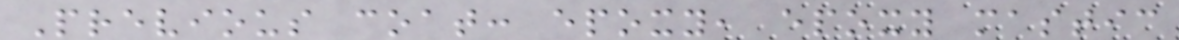Previous coat: epoxy, epoxy mastic
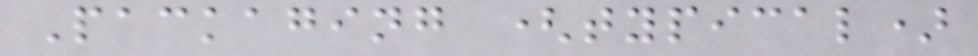Packaging (typical)
